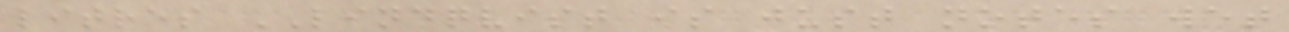litres LINDQVIST is just notes wet
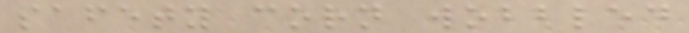safety corn wobbled
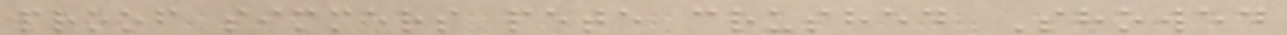proof simmers pete crushed Showed
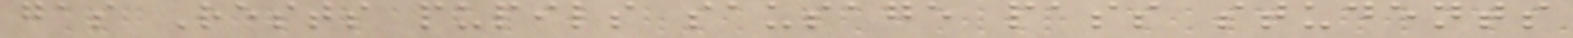gas Rests pupils sausage pass students
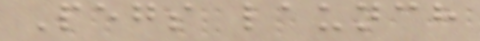Pegs launch
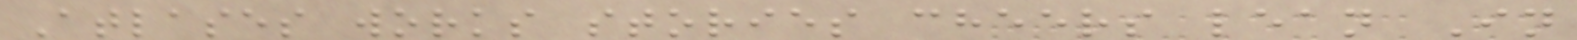Atlases works stories cheers lean In
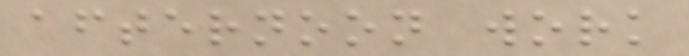afternoon work
